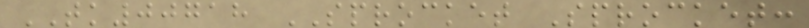TK00718 SPROCKET Sprocket:
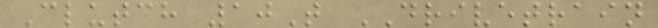Clutch 10T DRIVETRAIN
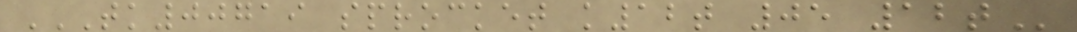TK00719 SPROCKET K12T 05 12T
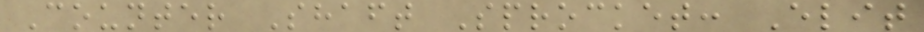Counter Shaft Sprocket: Elit
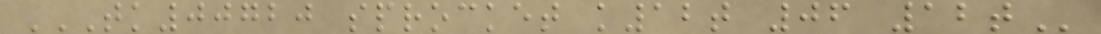TK00720 SPROCKET K12T 06 12T
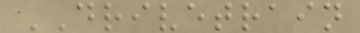DRIVETRAIN
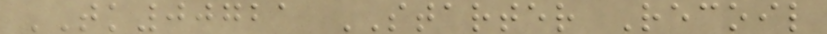TK00721 STARTER Recoil
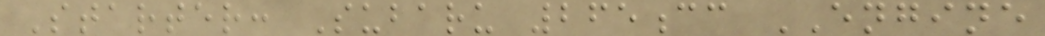Starter: Subaru 265cc ENGINE
